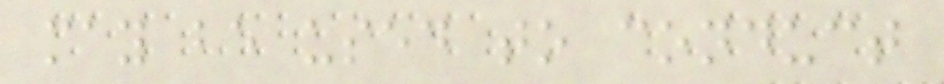may be used to conduct
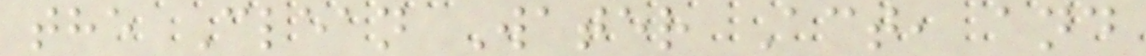the Clean Water Act, and
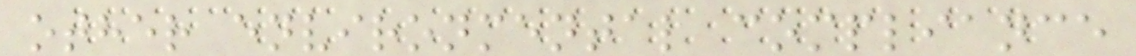other environmental compliance
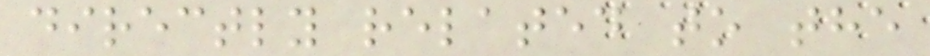directly related to the
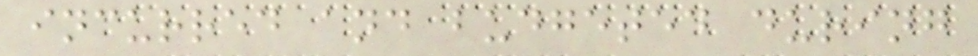incurred and budgeted during
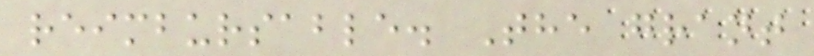reimbursable. The grant
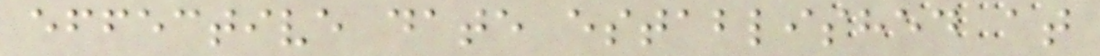effective date established at
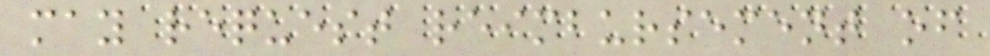may request reimbursement of
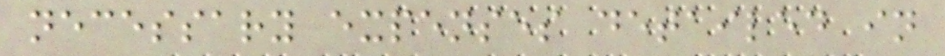necessary expenses detailed in
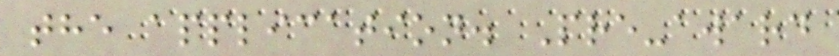the application. Pre-award
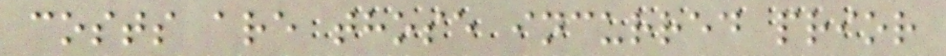costs are those incurred prior
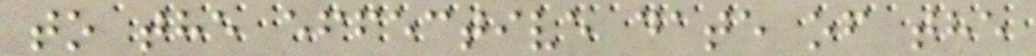to the effective date of the
